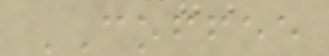COFFEE
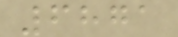6871
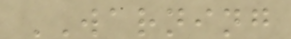WARNING
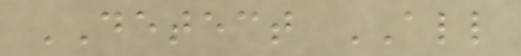DETECT ALL
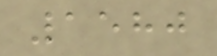1580
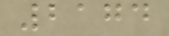2174
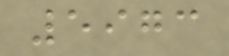5973
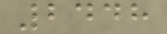2448
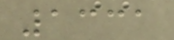1331
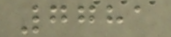7781
